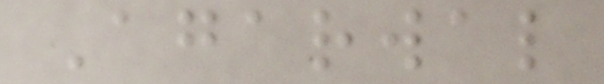Agarwal
